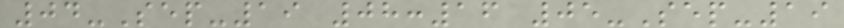04-Sep-19 08:16 05-Sep-19
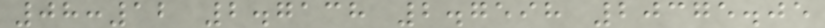08:12 2.7138 2.7598 20375.05
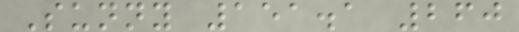Sunny 151.1 260
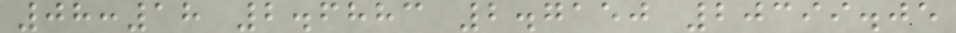08:18 2.6883 2.7150 20399.05
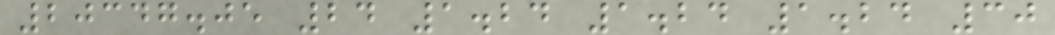20347.05 24 1.24 1.24 1.24 30
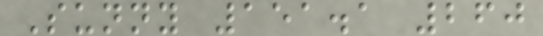Sunny 151.1 260
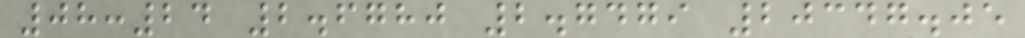08:24 2.6780 2.7479 20347.05
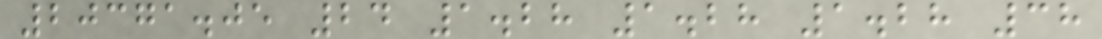20371.05 24 1.28 1.28 1.28 38
